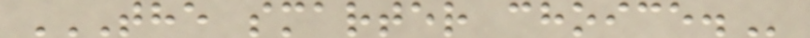THE SMARTER CHOICE.
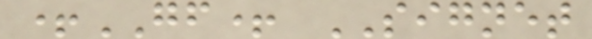+GF+ SIGNET
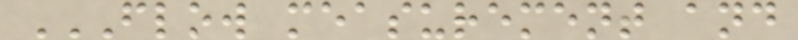FLOW MEASUREMENT AND
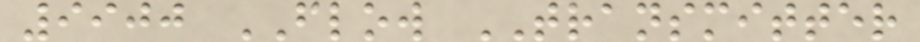9900 FLOW TRANSMITTER
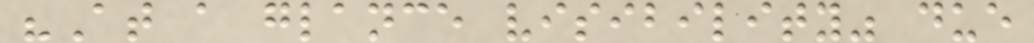"At a glance visibility" due
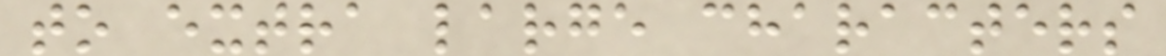to extra large characters
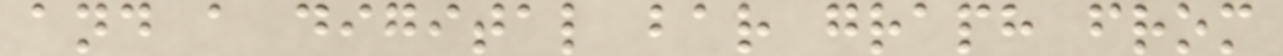and a digital bar graph from
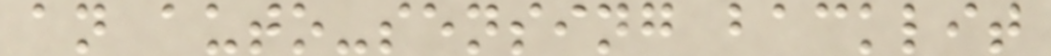an auto-sensing backlit
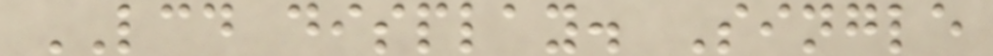LCD display. Single
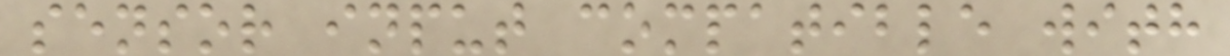sensor input compatible with
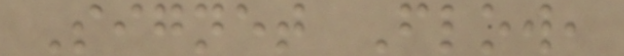Signet Flow,
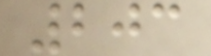203
